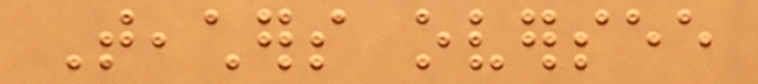Teachers oversee
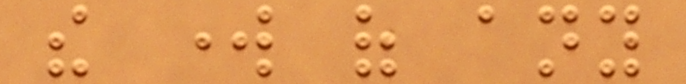the work of any
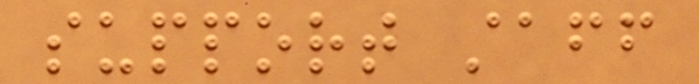support staff
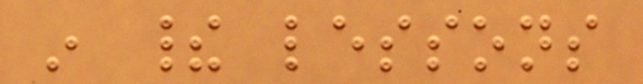in their lessons
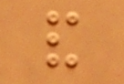and
